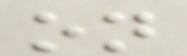on
